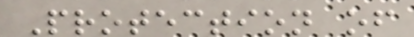Protection of
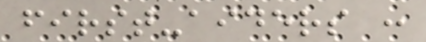first-aiders :
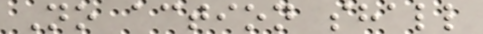No action shall
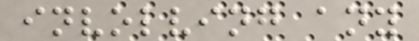involving any
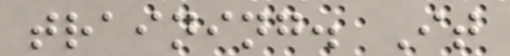training. It
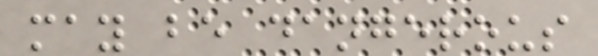may be dangerous
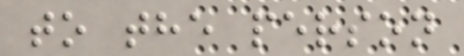to the person
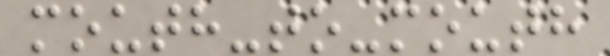mouth-to-mouth
